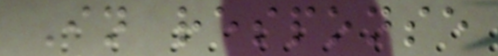In response
